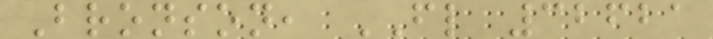Bronson, FL 32621
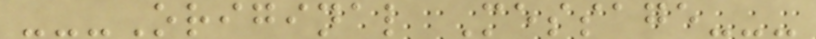---Original Message---
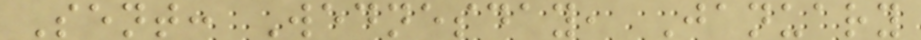Sent: Wednesday, January
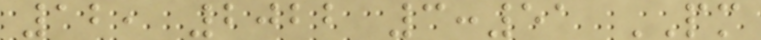12, 2022 3:51 PM
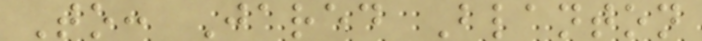To: Jared Blanton
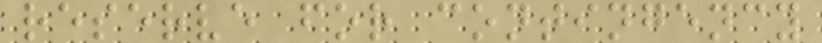reserve for contingency
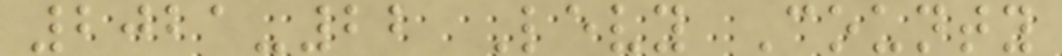2021-22 Levy County
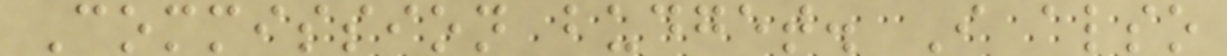Commission budget. I also
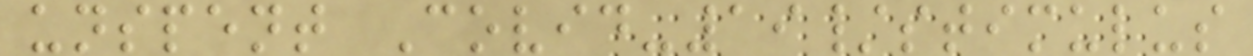unspent Covid-19/stimulus
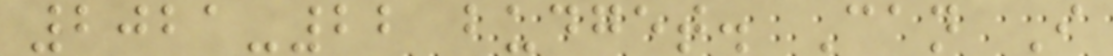2021-22 budget. Can I
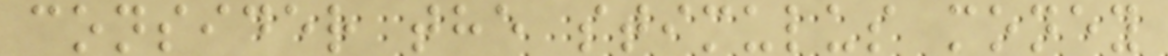consider the stimulus money
